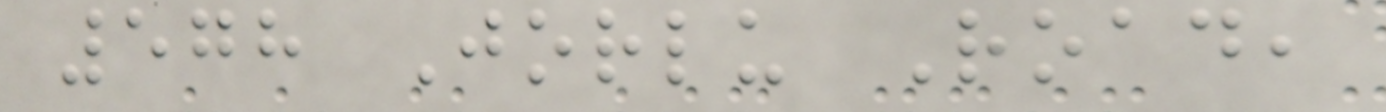578 Jorlu Road,
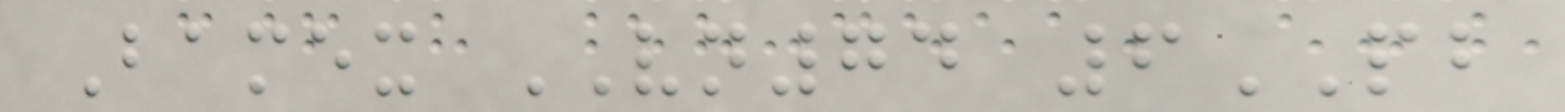Bamex VN74 6PB
